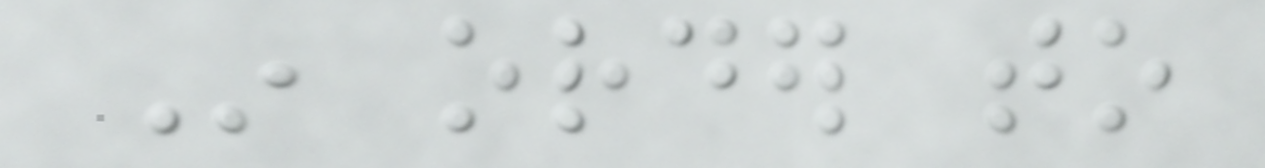In order to
